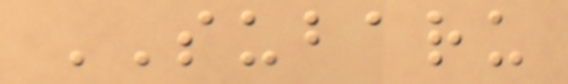SUBARU
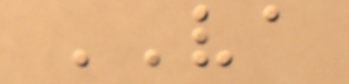VA
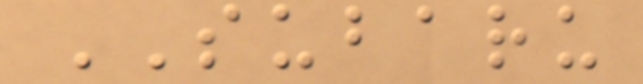SUBARU
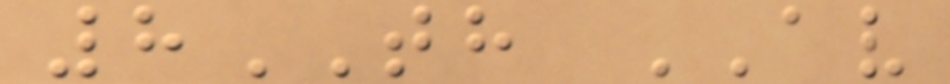8TH AV
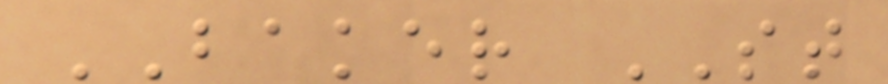BAKER ST
